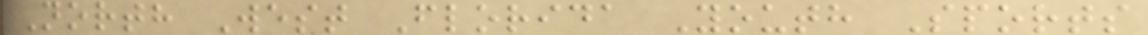North West Florida Youth Sports
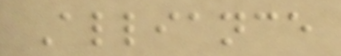Alliance
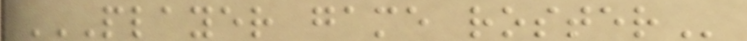PLAYER GAME ROSTER
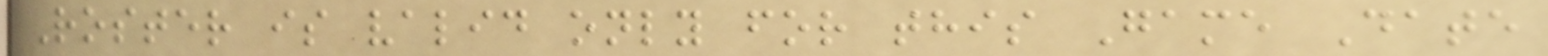Roster is valid only for this Game Date
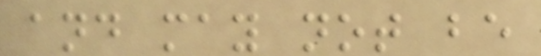and may not be
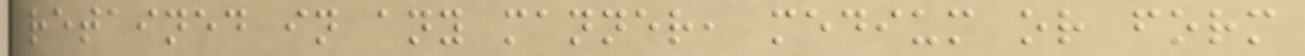retained in any manner, medium or form
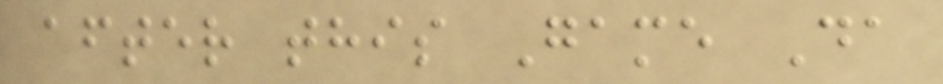after this Game Da
